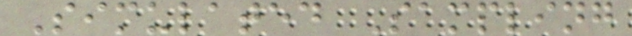Simulated Sampling
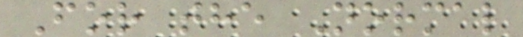For the Normal
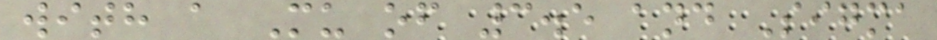with a Mu of 3.5 and Sigma
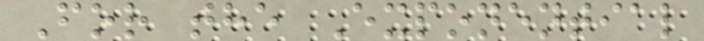For the Exponential
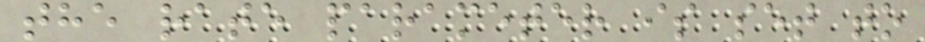the rate parameter is set to
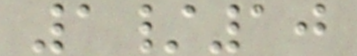1/10
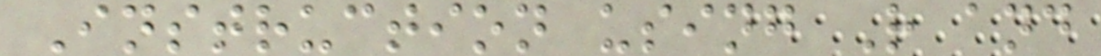Instruction using R and
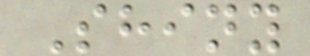Shiny
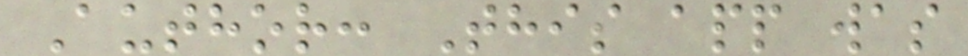Author: This app was
